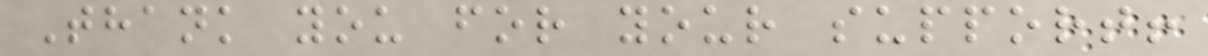Thank you for your support!
